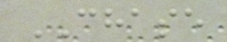CHASE
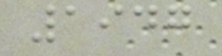1947
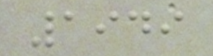1949
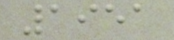1951
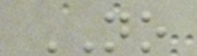NO
